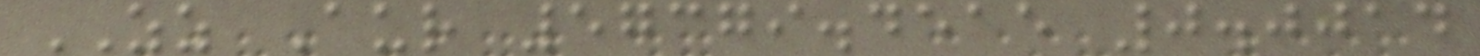ZZ Aur 57379.4515 0.0014
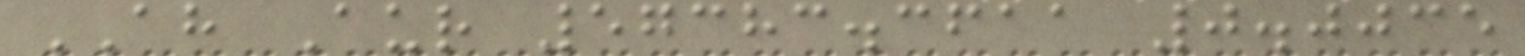AH Aur 57383.3611 0.0035
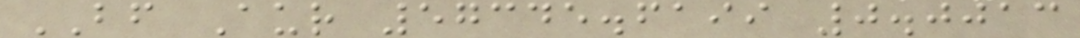BF Aur 57345.6199 0.0013
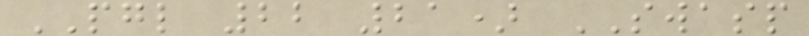PGL 22 21) SWASP
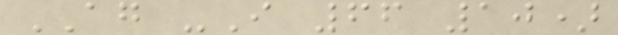AG -I 66 10)
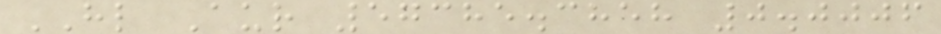HL Aur 57385.3858 0.0006
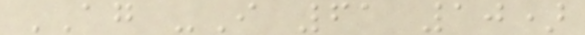AG -I 61 10)
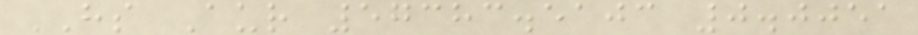HS Aur 57383.5103 0.0051
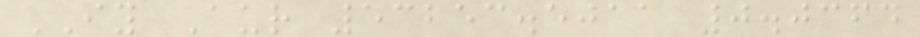IY Aur 53253.5011 0.0364
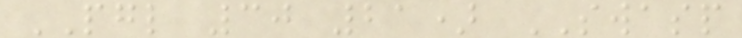PGL 30 21) SWASP
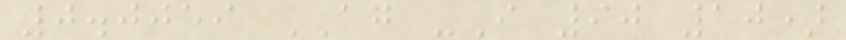0.0059 AG -I 90 10)
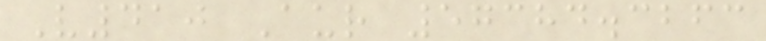V410 Aur 57384.3263
